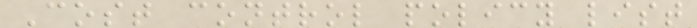Cost control policy list
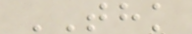THK
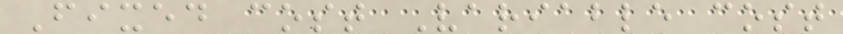Fixed cost Variable cost
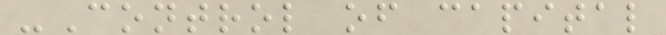-Control of capital
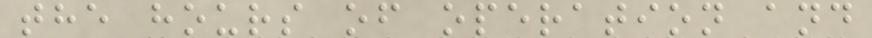the hours of operation and
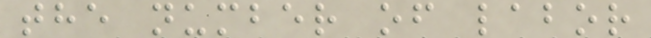the number of labor
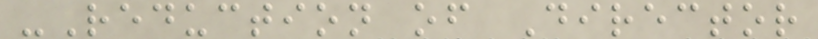-Reduction of Director
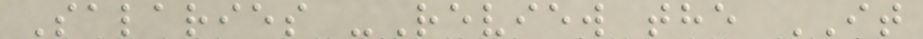Salaries -Review the IT
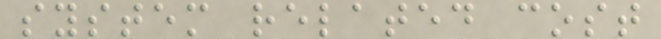system related cost
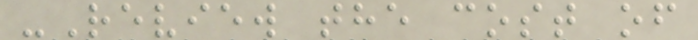-Review the cost of
